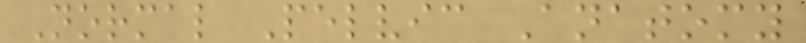Normal Pelvic Anatomy
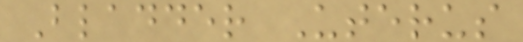Bladder Uterus
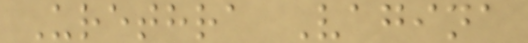Urethra Vagina
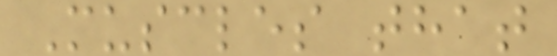Muscles that
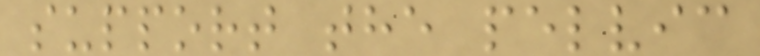support the pelvic
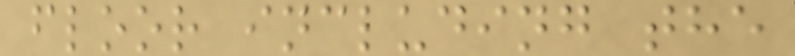floor including the
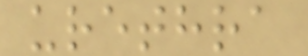urethra
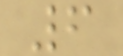6
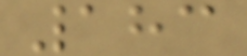183
